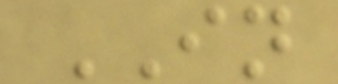IN
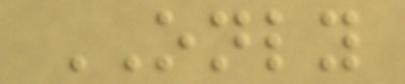ONLY
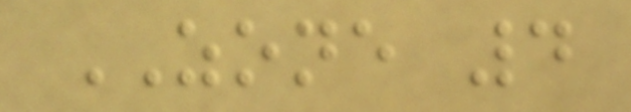ZONE 4
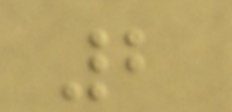2
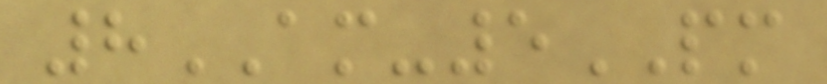8AM-5PM
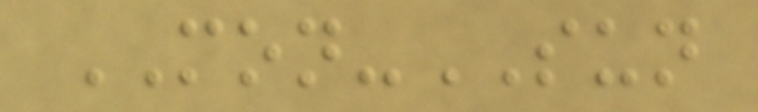MON-SUN
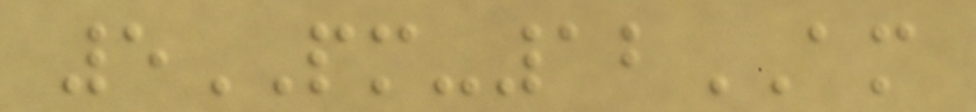5PM-12AM
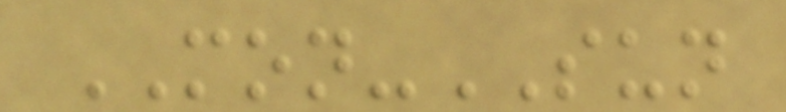MON-SUN
